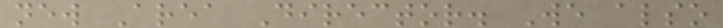new Area Director. We also
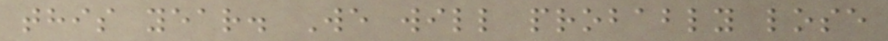this year. We will probably lose
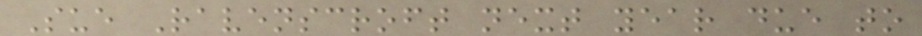Sue Ravenscroft next year due to
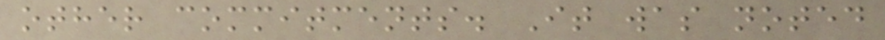other commitments. It was noted
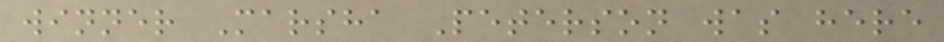winner Marsha Peterson was here
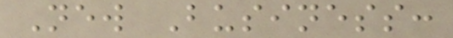New Business:
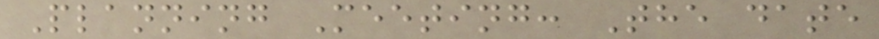Planning Meeting: The date
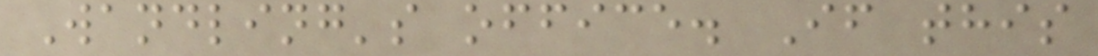Wandling's office. If this
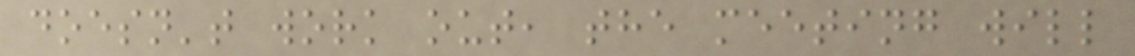doesn't work out, the meeting will
